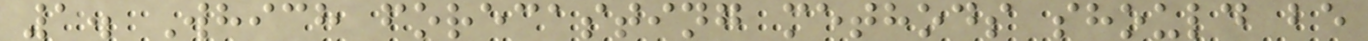1. Which forecasting methods should be
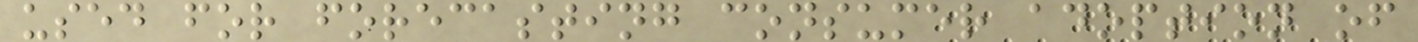used for forecasting consumer adoption of
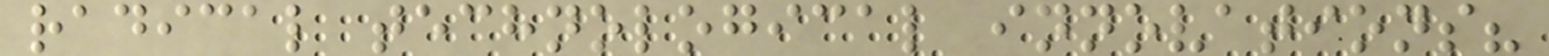radical technological innovations?
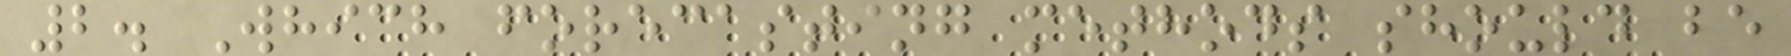2. Which forecasting methods should be
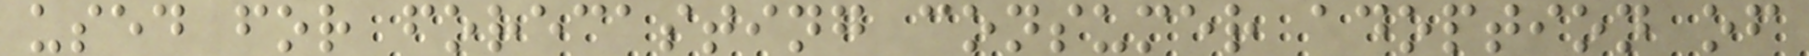used for forecasting consumer adoption of
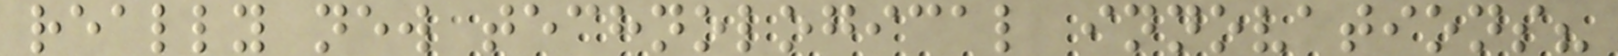really new technological innovations?
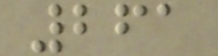261
